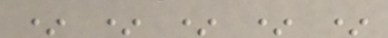* * * * *
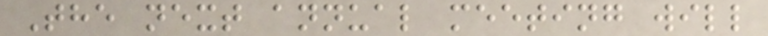The next annual meeting will
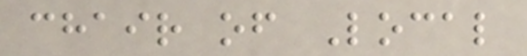chair of Local
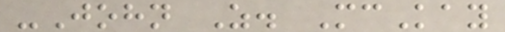-John Z. McKay
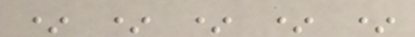* * * * *
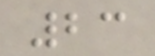23
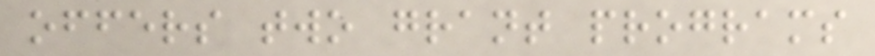offers two grant programs
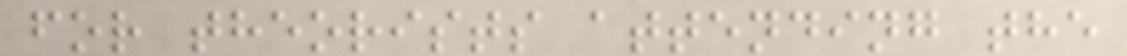for theorists attending the
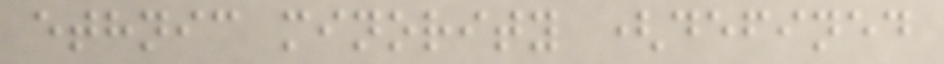ethnic minority (defined
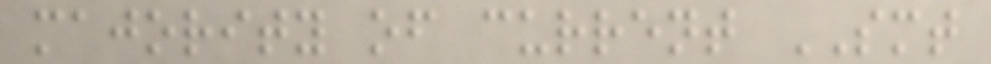majority of current SMT
